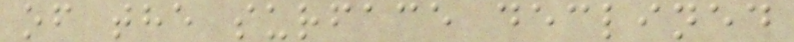of the surface declined
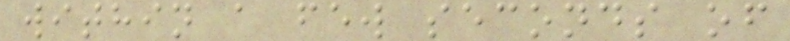within a few seconds of
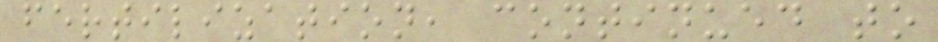fertilization, continued to
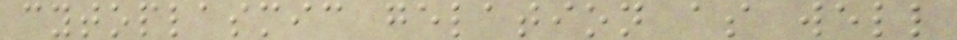cytoplasmic gelation as well
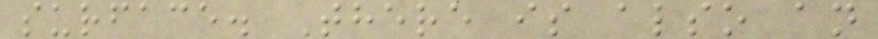surface. There is also an
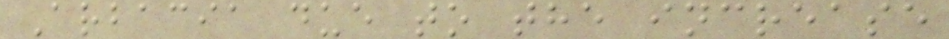Arbacia due to the increase
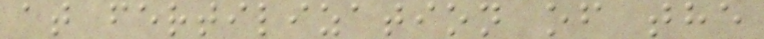at fertilization of the
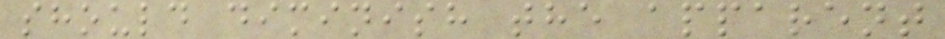should diminish the apparent
